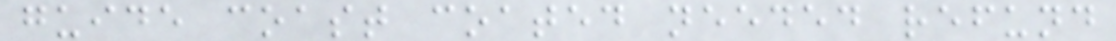guide coast coated needed refund
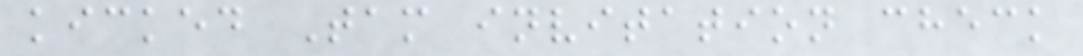kicked Tam invitation check
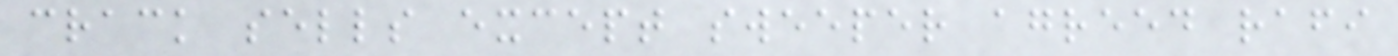crack sells except sweeper agreed rafi
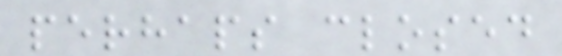perhaps closed
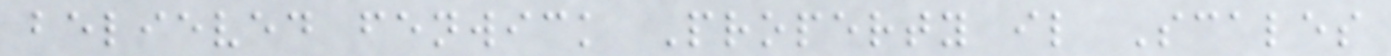believed fenwick Property il Scales
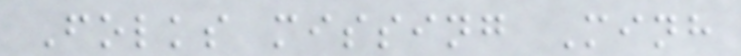Folks missing Minh
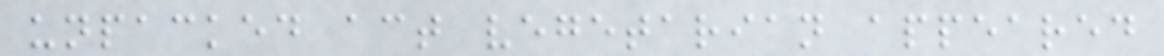unpacked act vegetarian appeared
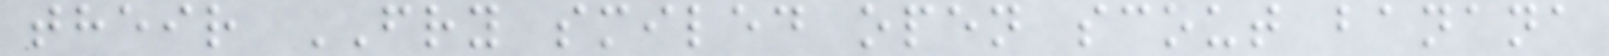their FRY smiled open scout banana
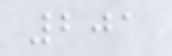201
